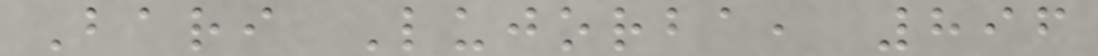Bari Lujorba, 896
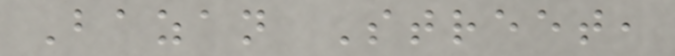Bazan Street,
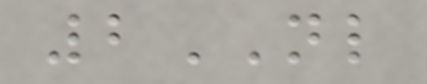2NL
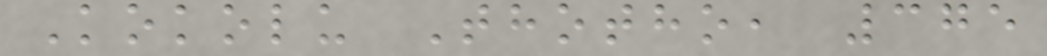Kokolu Thotho, 375
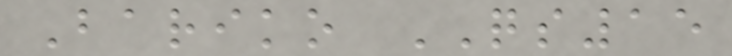Bariko QS15
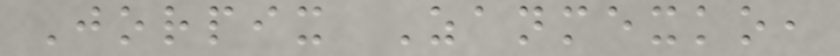Jorpix Zanmexko,
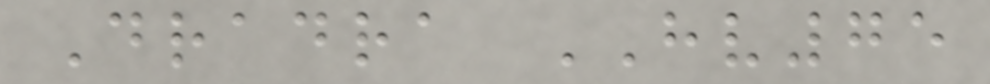Dradra HV75
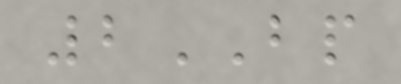2BP
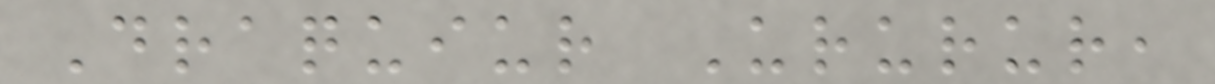Draquiur Ururur,
